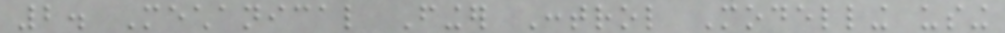2. Mechanical Finger Control Modelling using
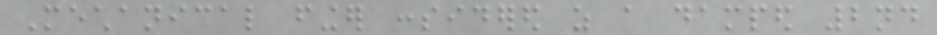Mechanical finger considered as a damped 2nd
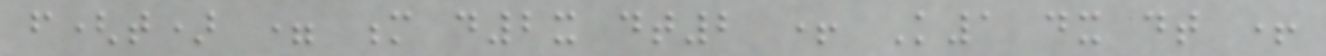f(t) = m d2x dt2 + K1 dx dt +
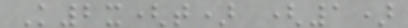K2x(t) (1)
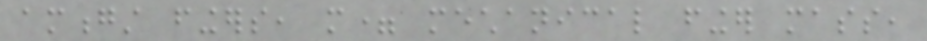amongst fingers, m= mechanical finger mass,
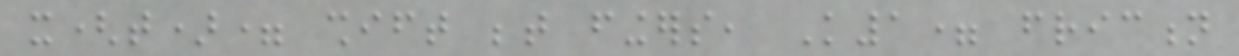x(t)= shift between fingers, K1= friction
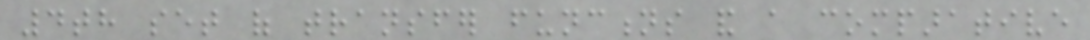4th set of transfer functions and a comparative
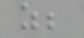as;
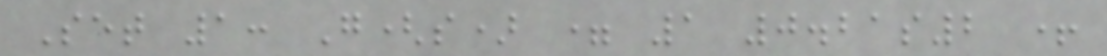Set 1: G(s) = 1 0.21s2 +
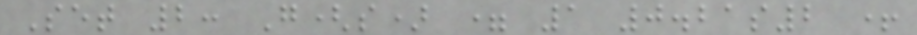Set 2: G(s) = 1 0.21s2 +
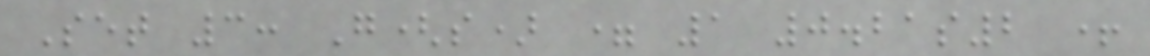Set 3: G(s) = 1 0.21s2 +
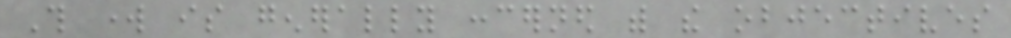This work is generally concerned with the objectives
